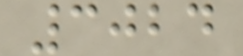3024
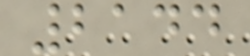2144
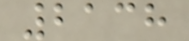2138
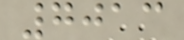7013
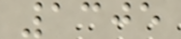1305
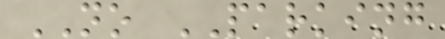NO PARKING
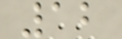12
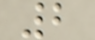2
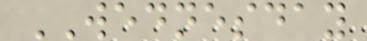WEDNESDAY
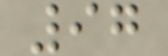97
